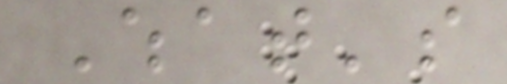What's
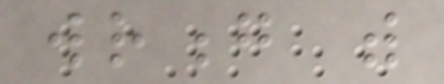wrong with
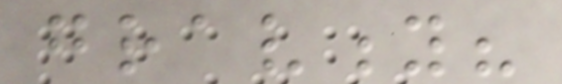gravity?
